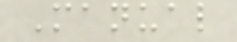Manual
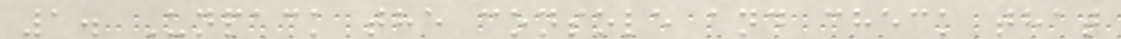1. Unpack the console and check that
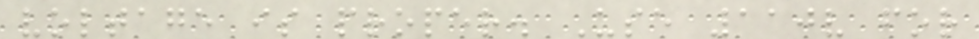voltage is proper. Use 110v for
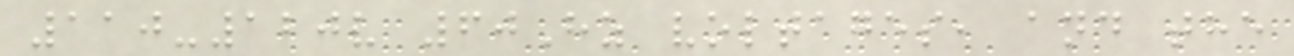110-120v 60Hz voltages, and the
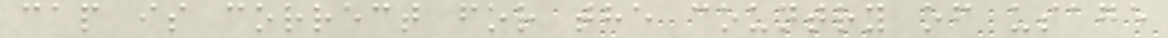cap is correct for the country of usage
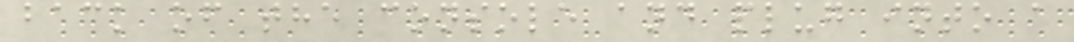back of the console and plug into a
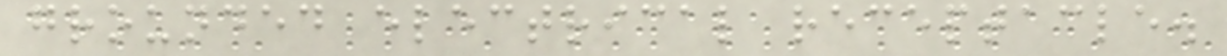grounded electrical receptacle.
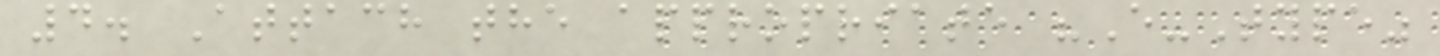4. Attach the appropriate "E-Type"
